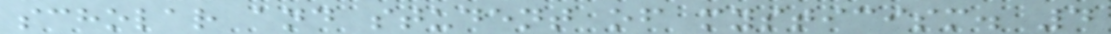scholar and student of mysticism. 4
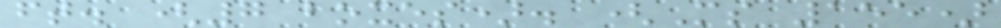ft. (7 boxes). (Ms 155)
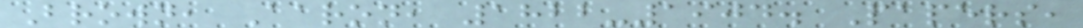Brown, Aaron, 1822-1904. Papers,
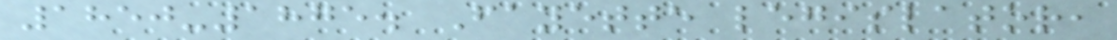1850-1875. Fayette legislator,
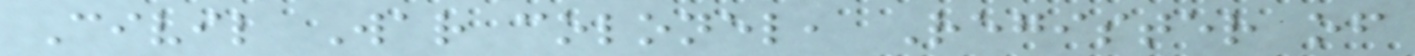Civil War colonel, Register of
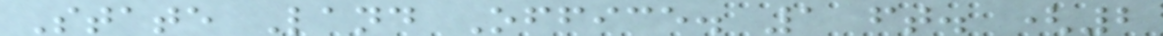State Land Office. 1 ft. (2
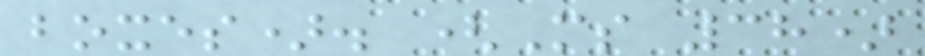boxes). (Ms 38)
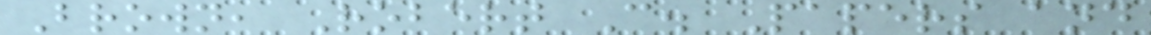Brown, Robert C. Papers and
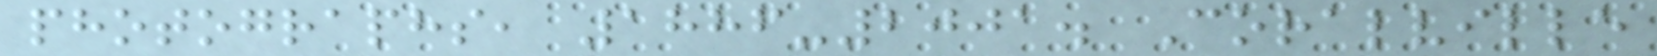photographs, 1886-2001. Coralville
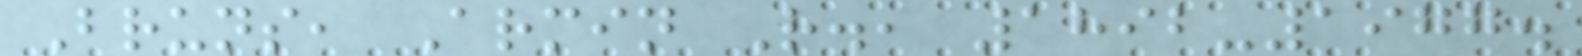Bruns, Armin R., 1892-1977.
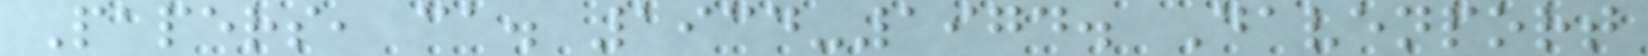Papers, ca. 1934-1974. Davenport
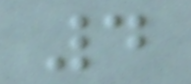4
